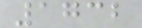1732
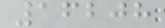16208
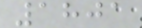1801
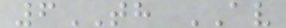6TH AV
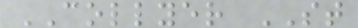COLLYER ST
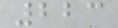223
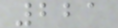221
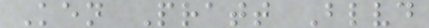Ken Pratt Blvd
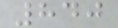840
